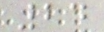24
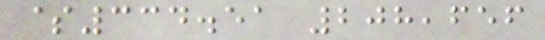$334.51 208,656
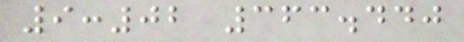9:02 363.440
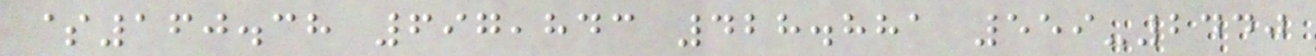$160.38 697,843 428.881 559-2440
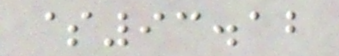$93.12
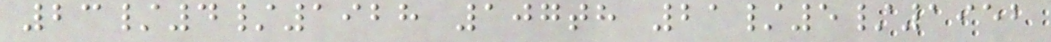23/4/1928 107th 21/5/1952
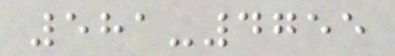581-4755
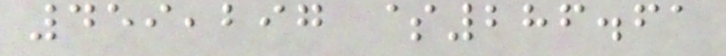459,297 $286.61
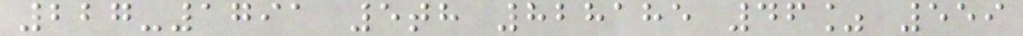227-1791 5th 828185 46% 559
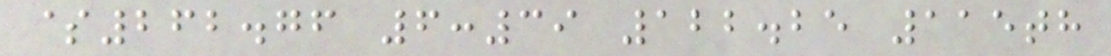$262.76 6:39 122.25 115th
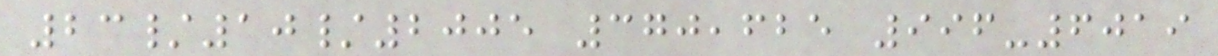23/10/2005 370,625 996-6019
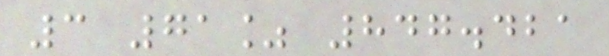3 71% 847.421
